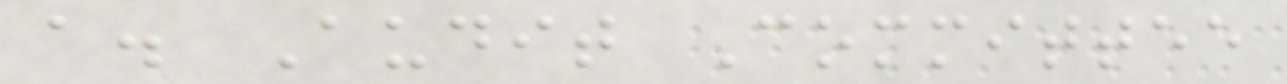a. Audit Committee
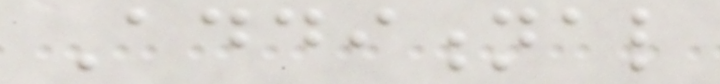Additional
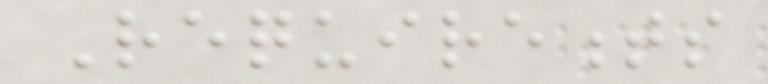Requirements
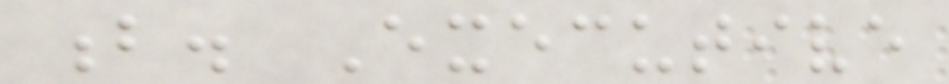b. Executive
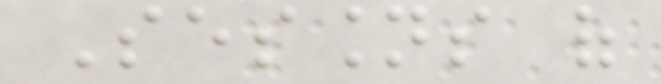Sessions of
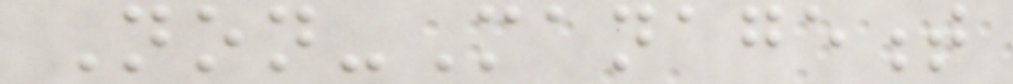Non-Management
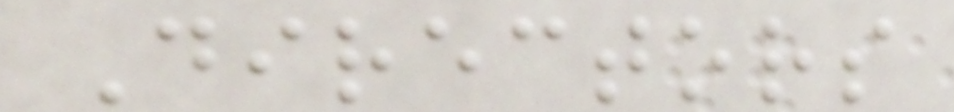Directors
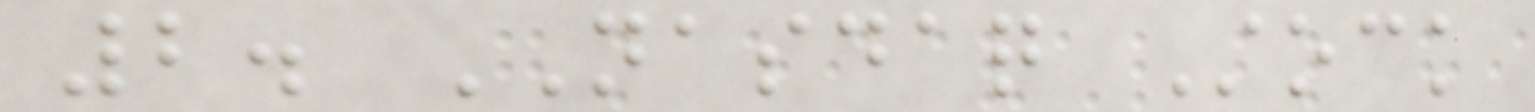2. NASDAQ Stock
